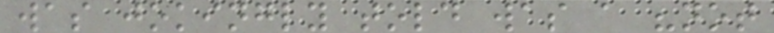was jokingly told was a "not
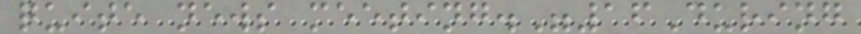quite news meeting."16During
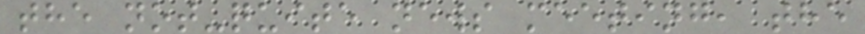the not-quite news meeting, the
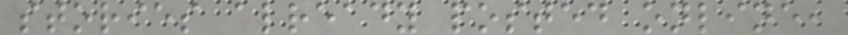stories already posted online,
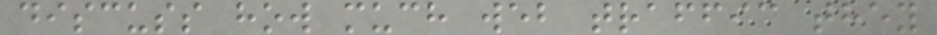discuss how much web traffic they
